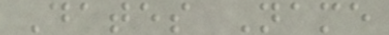Dates Name
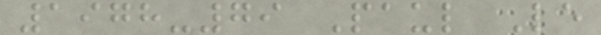1978-79 Paul Le
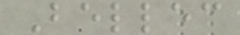Bellec
